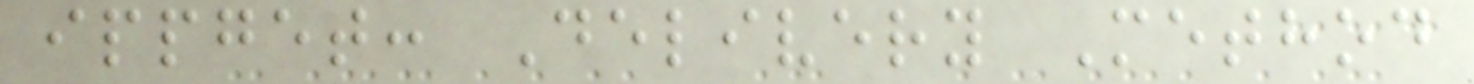ippget: Delivery Method
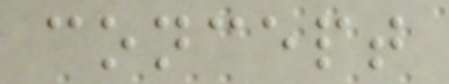concept
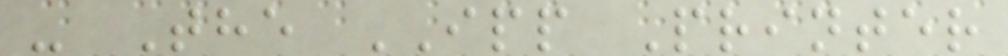- The IPP Printer
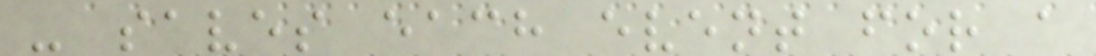- saves each event for a
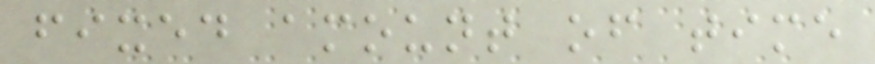fixed amount of time
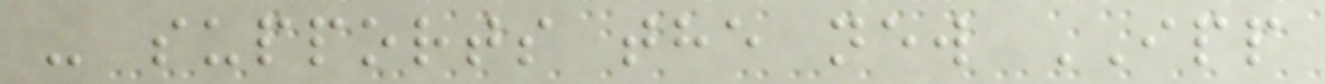- supports the new IPP
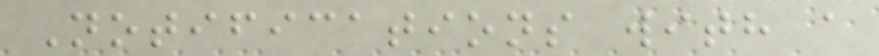Notifications with a
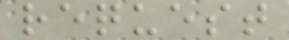request
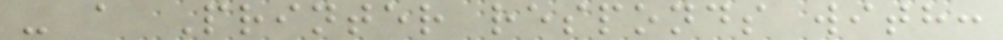- a Printer responds with:
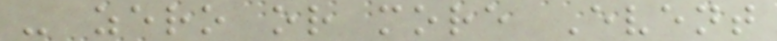- zero or more Event
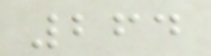264
